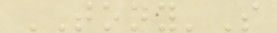TONY'S
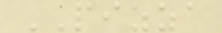PIZZA
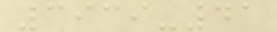3939-41
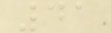41
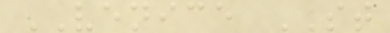VENICE ST
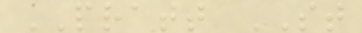PRATT ST
